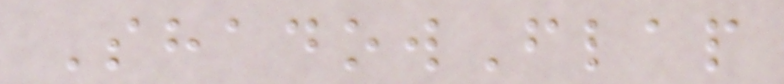ShadowFlap
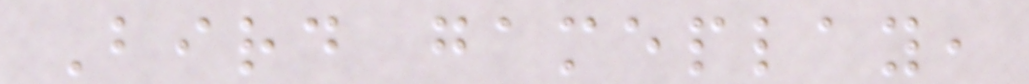Bird gameplay,
